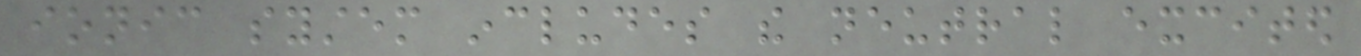ionic system includes the neutral excited
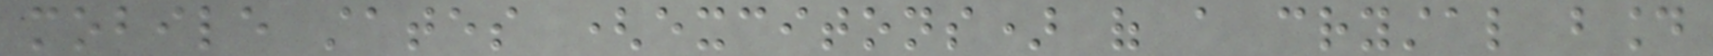mobile states (excitons) of a crystal bound
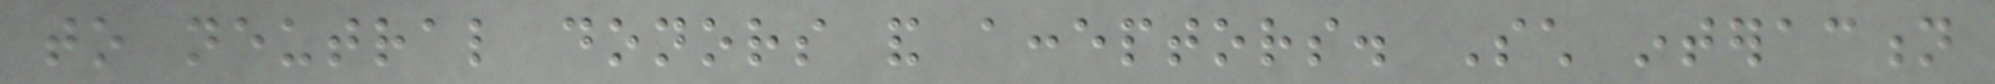to neutral donors and acceptors. Such interaction
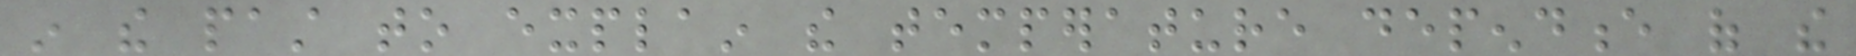in the past to explain the temperature dependence of the
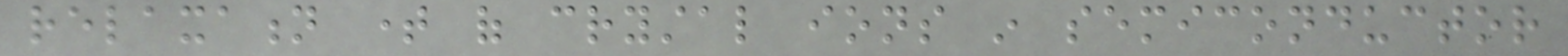relaxation time of crystal ions in semiconductor
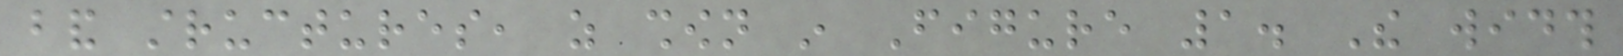band structures, as shown in Figure 1. The width
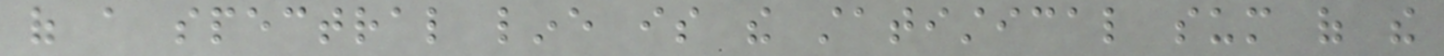of a spectral line is the statistical sum of the
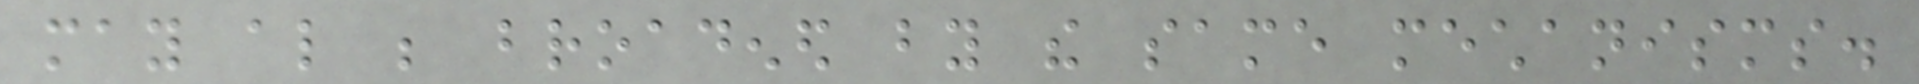may also be broadened by the same mechanisms.
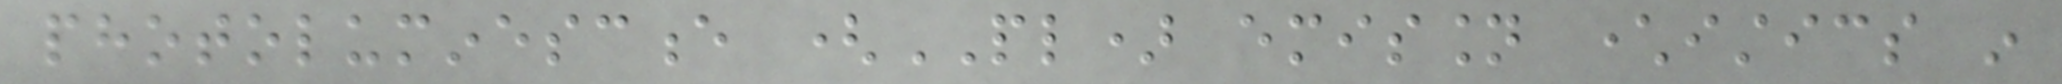photoluminescence (PL) emission characteristics in
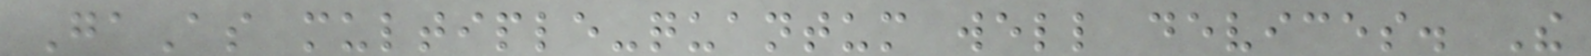GaAs multiple-quantum well devices. The
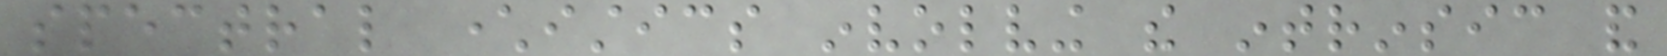spectral characteristics involving the intrinsic and
